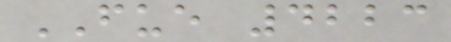FUE 4223
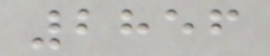2856
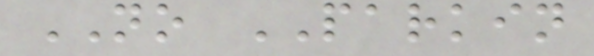NO PARKIN
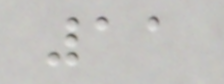11
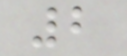2
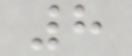8
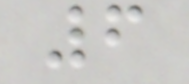6
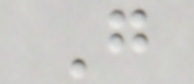G
